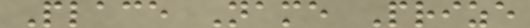Place Name Prize
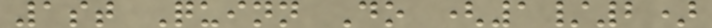1st Quinn Do (1/2)
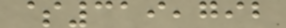$319,792
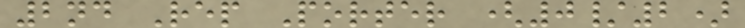2nd Rep Porter (0/2)
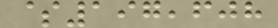$197,608
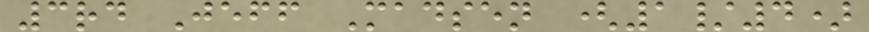3rd Jeff Madsen (1/4)
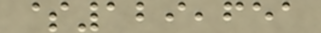$129,651
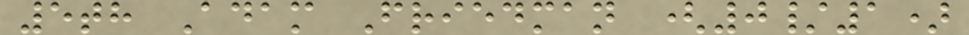5th Adam Friedman (0/1)
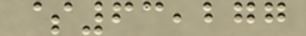$63,277
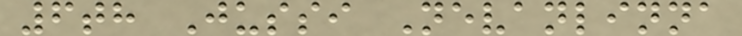6th Jussi Nevanlinna
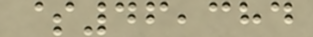$46,384
